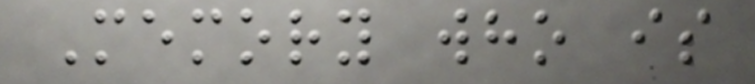Memory who is
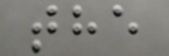the
